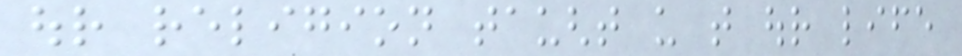our religion taught us that our life
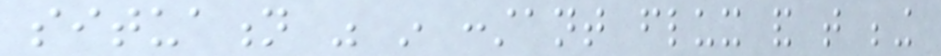situation was in constant flux and that being
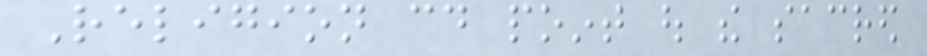Religion could point out the sacred
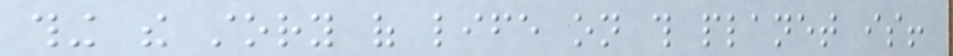thing the story of life on this planet is!
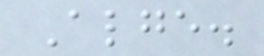Alge.
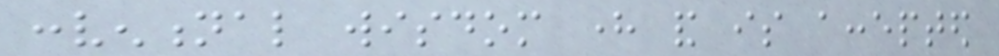conventional wisdom here and is accepted
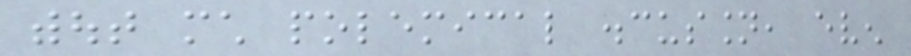without much polemical discussion, even
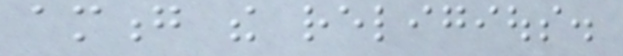among the religious.
